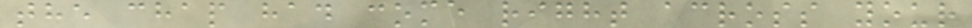the chap had come right across your
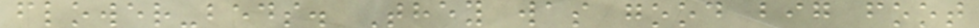flower-beds. They was good big foot
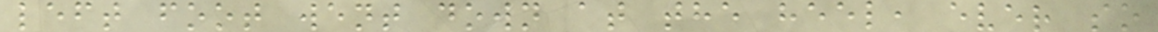left foot went down at the heel, ever so
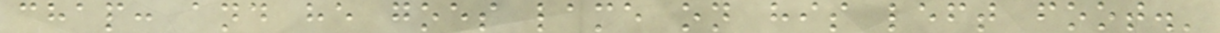chap: and he goes lame on his left foot.'
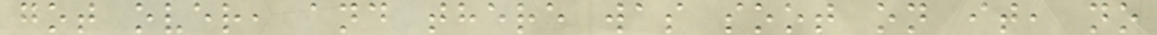got over, and there was soot on it, no
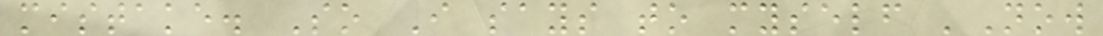mistake. So I says to myself 'Now
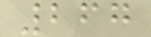267
